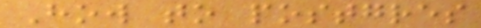How to postgres
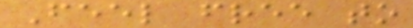Feel free to
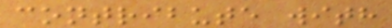contribute with
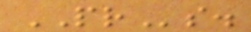PRs.
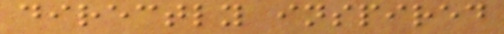directly inspired
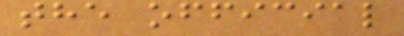the official
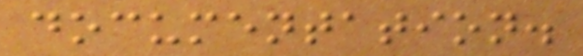documentation.
